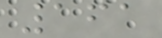161
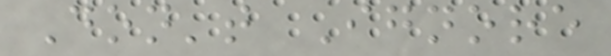Don't Ignore
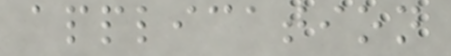application
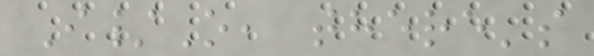I/O, there's
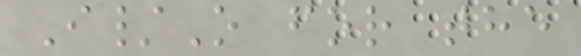I/O for the
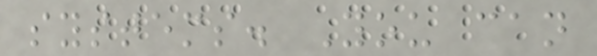systems. You can
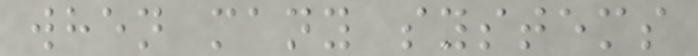when many systems
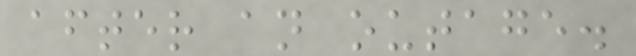after an outage.
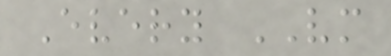Every VM
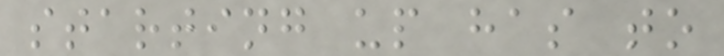starting up has to
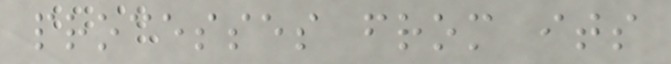processes from its
